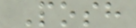Posh
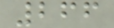266
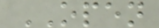OPEN
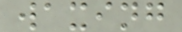waxing
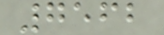7562
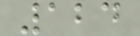124
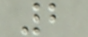2
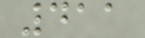411
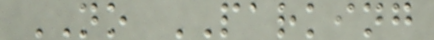NO PARKING
